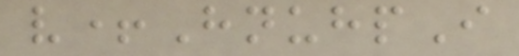v+HnuhpI
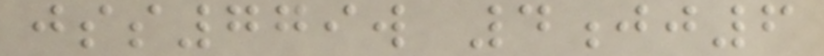jss779w 4jj6
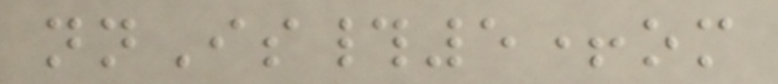nnIs#5+om
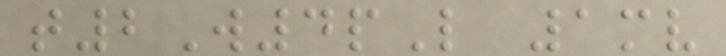t2W4pL 1mv
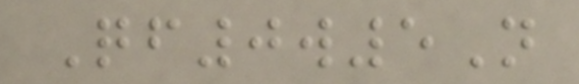Qf0w5N
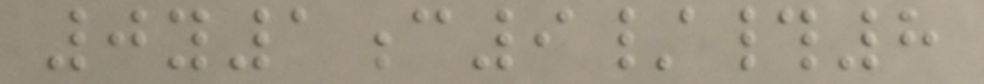0y1c9/#8
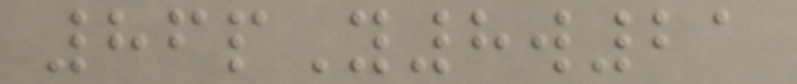86pY8w21
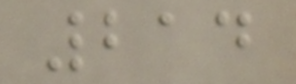214
